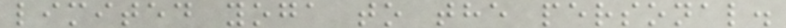limited yoga to the personal.
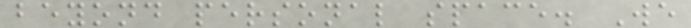beyond personal space. We
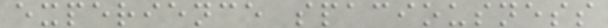experience spaciousness
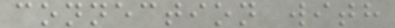connection with
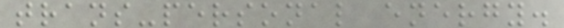trans-personal energy.
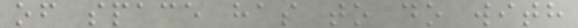of space has to do with
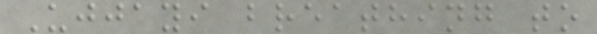Ujjayi breathing to
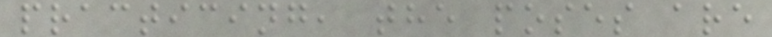practicing, the poses are
